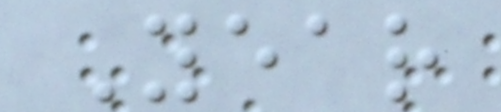Year
